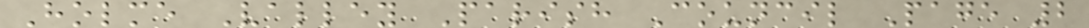Holme Valley Parish Council Page 2
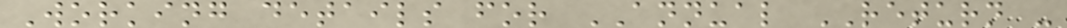Working details for ANNUAL RETURN -
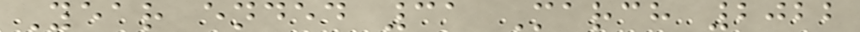Year ended 31 March 2022
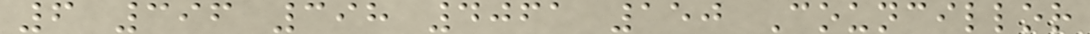6 396 398 4061 150 Councillor
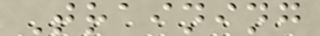Training
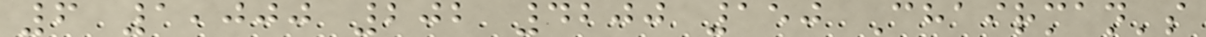6 1,000 202 4200 150 Chairman's
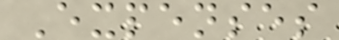Expenses
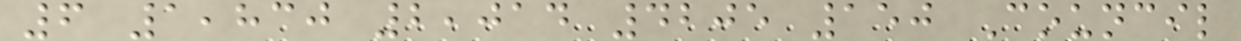6 1,830 2,014 4205 150 Council
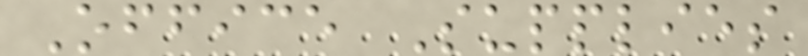Office Supplies
